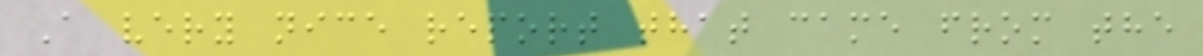A very nice report that came from the
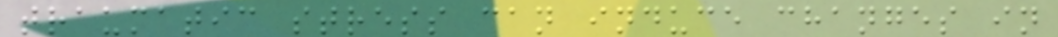traumatic stress can induce changes in
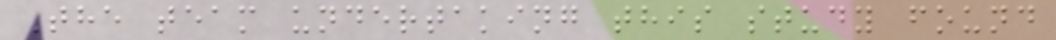The team undertaking this study found
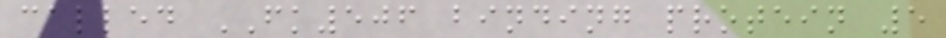called FK506 binding protein 5
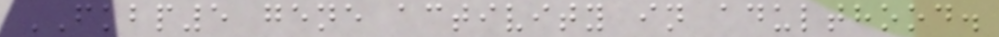FKBP5 gene activity in adulthood.
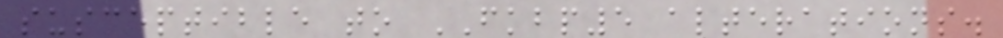susceptible to FKBP5 alterations.
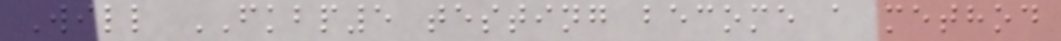Will FKBP5 testing become a method
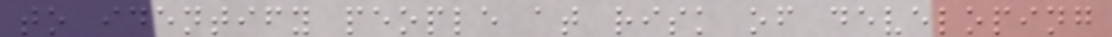to identify people at risk of developing
